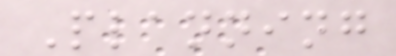Planning
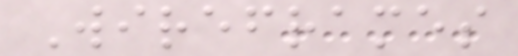Wireframes
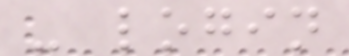- login
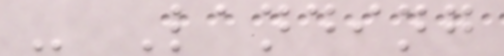- Landing
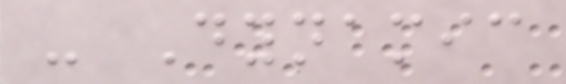- Dynamic
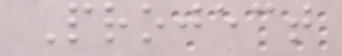Project
